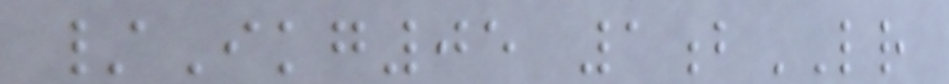/Ikg05 1bLR
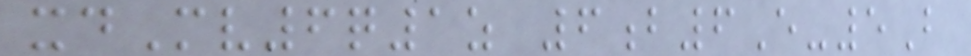xdMv6q1z 6b6E-5B
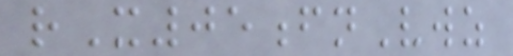rX05fnVwz
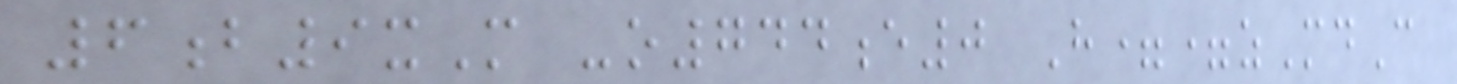6b9xM -o744e0 H==zMdC
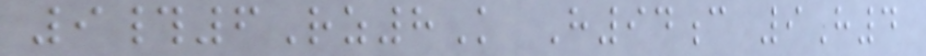9#6Rz8K H94c 9H4
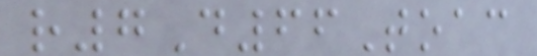r7D66Toac
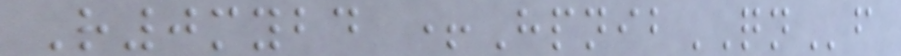R0mybd +HpnibQNf
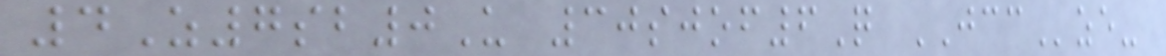4Z7sb0U 30sjof6Q JCCze-
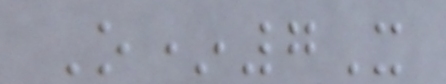O*7X
